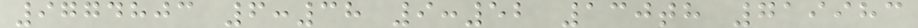9774803 6:38 9:52 130th 719983
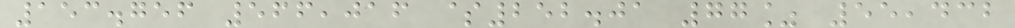153.756 566,016 $252.01 77% 55,432
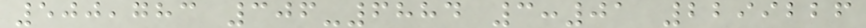500,783 306-6884 3:01 2299226
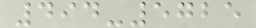494-5725
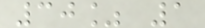30% 1
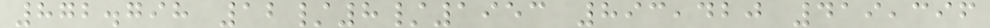872.798 12/8/1953 893,420 419,396
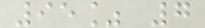95% 7
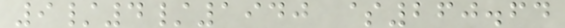9/4/1940 $260.64
